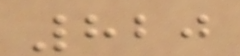820
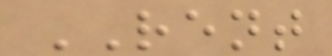RENT
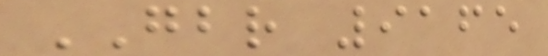GBR 9165
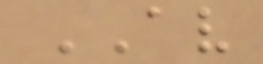AV
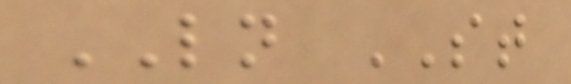LN ST
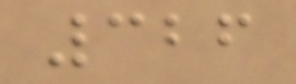326
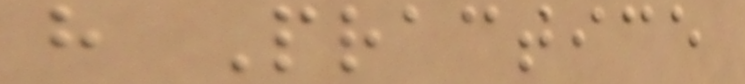h Practice
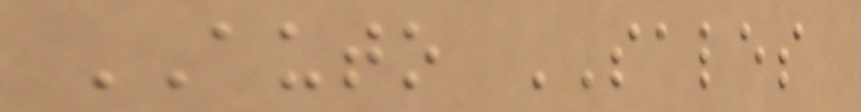AUTO SALES
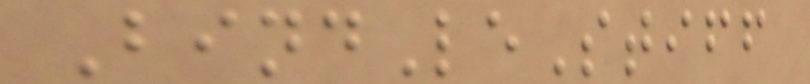BindLeStiff
